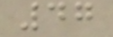47
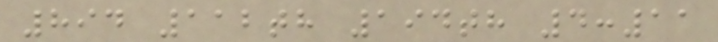894 112th 194th 4:11
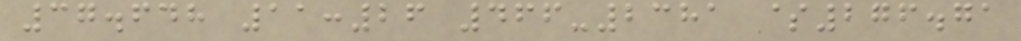37.648 11:26 466-2381 $276.71
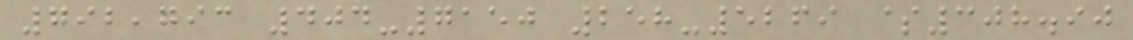792,793 404-7150 258-5269 $308.90
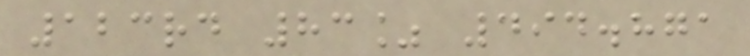123rd 83% 494.871
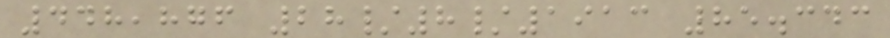448,876 28/8/1913 85.343
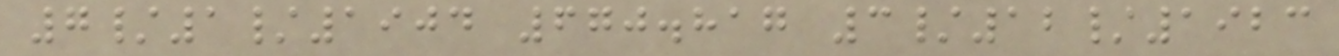7/1/1904 670.817 3/12/1923
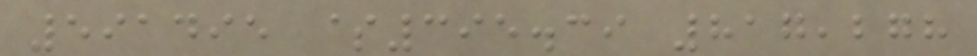591495 $395.39 817,278
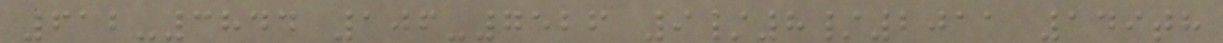612-3844 106-7526 9/8/2011 149th
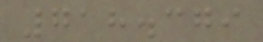718.379
